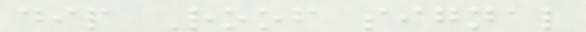dip Roof signal
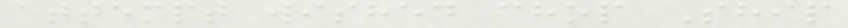attempt wished chop Ship
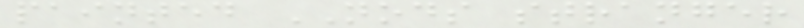painted NODS stranger
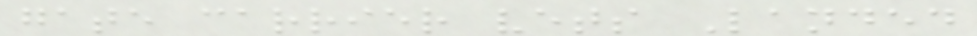gate carrier vets Landed
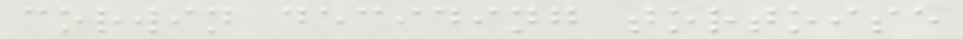corwin deciding tortoise
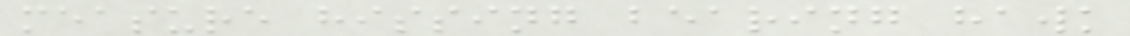measure hissing bearing hawk
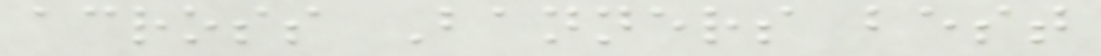across Banners best
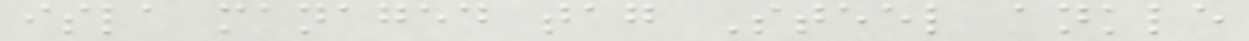isla managed tag Steel ankle
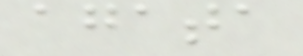agata
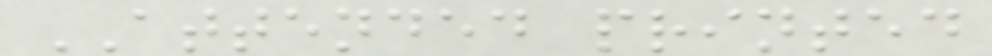ATTENDED printed
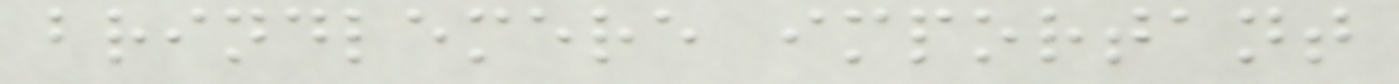brindlemere important
